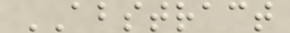ABSTRACT
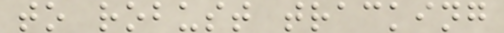to robust tracking
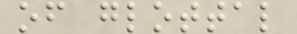of glottal
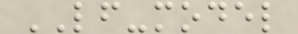LF-model
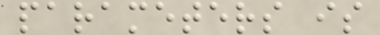parameters is
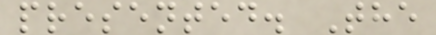presented. The
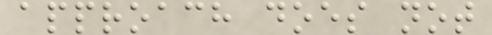approach does not
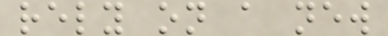rely on a new
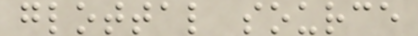glottal source
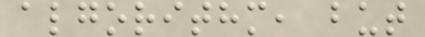algorithm, but
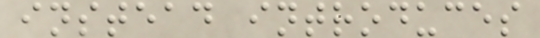instead introduces
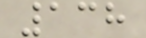138
